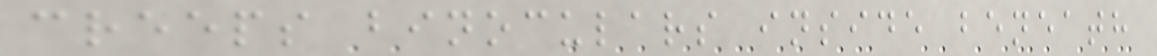creeps binoculars inside beneath
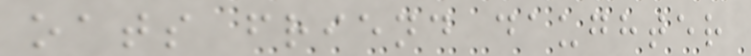oats friend daughter
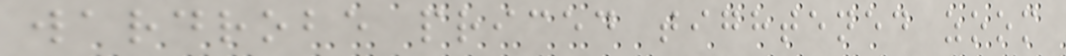wardrobe priced tightened zoom
